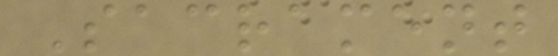Sacrament
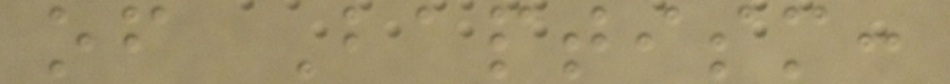of Baptism:
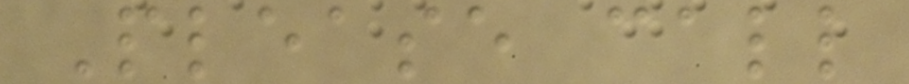Please call
